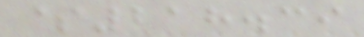$218.39
